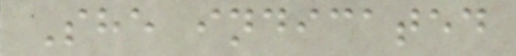She indicated
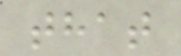that
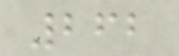262
